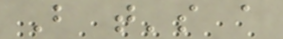But that's a
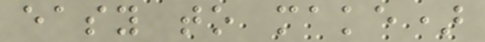easy to make)
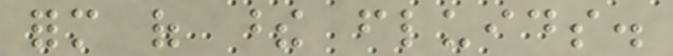form of these fluids.
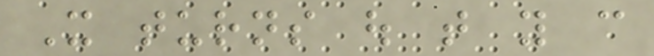It turns out that you can
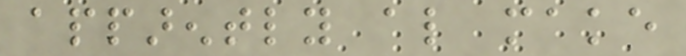apparently also make
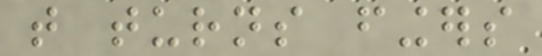that turns fingers
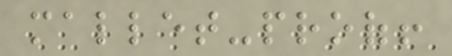mallet-proof!
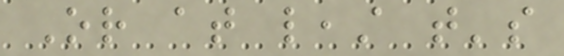Or at least that's
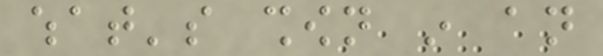what's shown in an
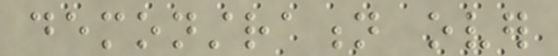demonstration over
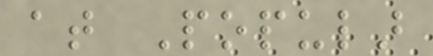at Popular
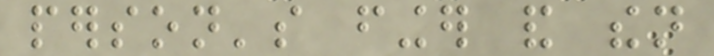person's finger and then
